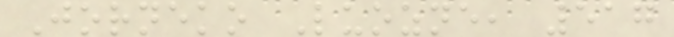Jorneko Luozne, 517
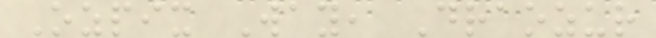Ozpix Way, Draozur
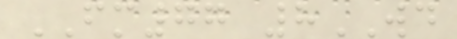FM77 8WD
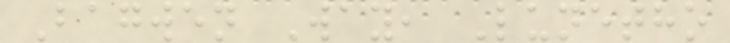Bagwen Way, Lunetho
